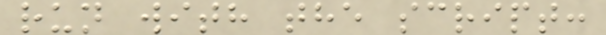run with the script:
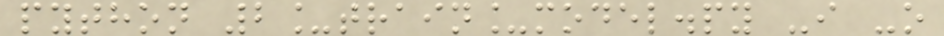python 2_train_model.py -i -o
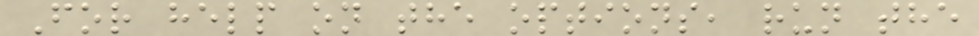For help on the options, run the
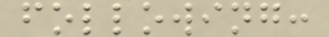following:
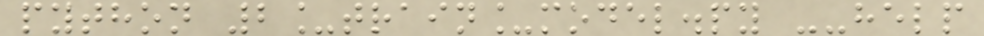python 2_train_model.py --help
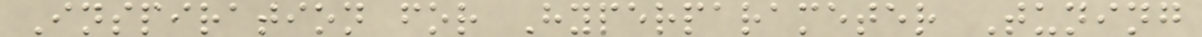Inspiration for Hyperparameter Tuning
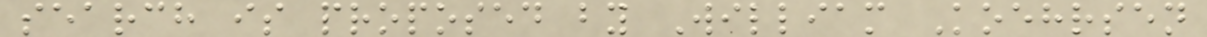search is proposed by William Koehrsen
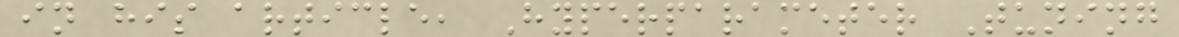in his article, Hyperparameter Tuning
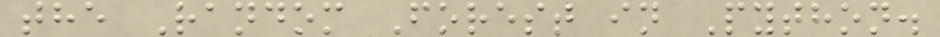the Random Forest in Python.
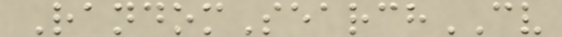RandomSearchCV
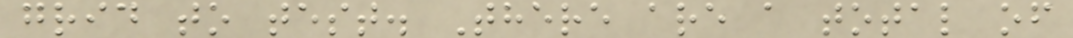grid to test. There are a total of
